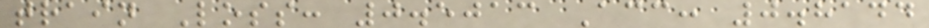train Loss: 0.5013 Acc: 0.8144
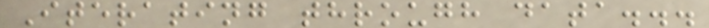Iterating through data...
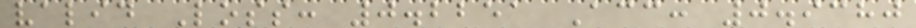valid Loss: 0.2251 Acc: 0.9380
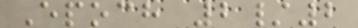Epoch 2/2
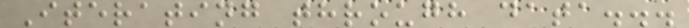Iterating through data...
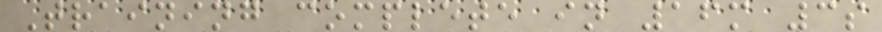Training complete in 16m 3s
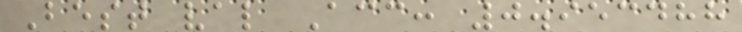Best val Acc: 0.953488
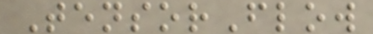TensorFlow
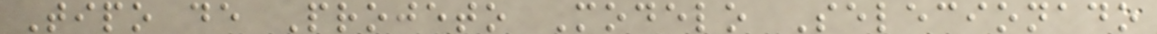Tipo de Projeto Modelo Selecionado
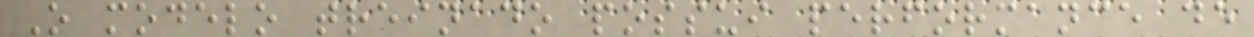O modelo treinado possui performance de
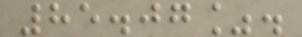85.07%.
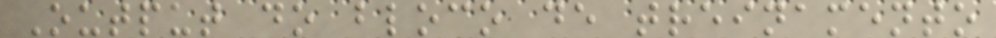Output do bloco de treinamento
